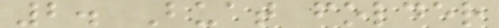2. Buat folder
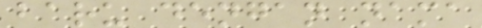baru dengan nama
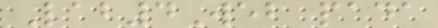Lab4Web pada
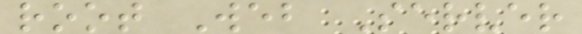root Web Server
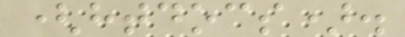(htdocs).
